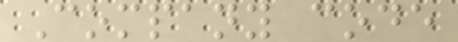Company code
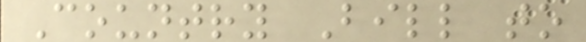Country Bill to
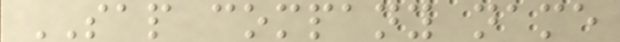SAP company name
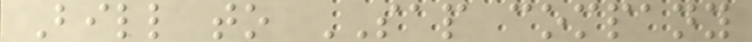Bill to SAP company
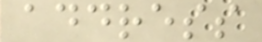address
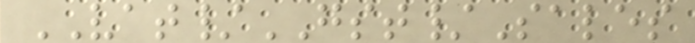VAT/GST/Sales
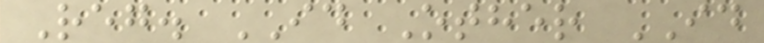Reg. ID Other ID
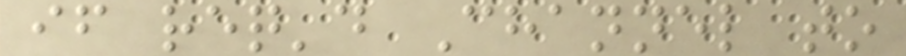if req'd Channel to
